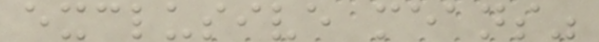exclusive means"
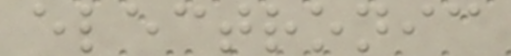electronic
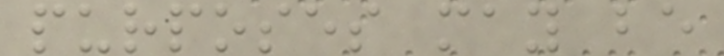purposes may be
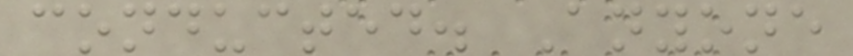conducted. Anyone
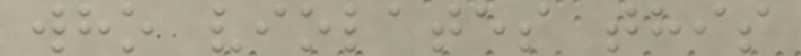who violates this
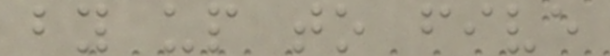by up to five
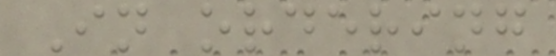In ordering
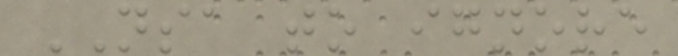NSA to ignore
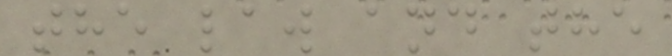the law and the
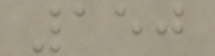150
